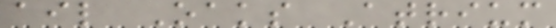ail Oaks Atrium
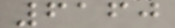6160
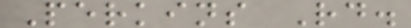Perkins Rd.
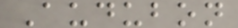Audubon
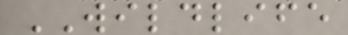WILDLIFE
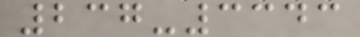237-3343
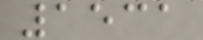1531
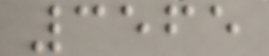3565
